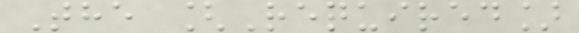The [Required]
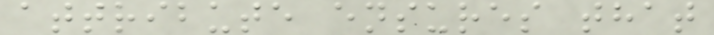attribute ensures that
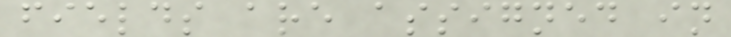fields are assigned in
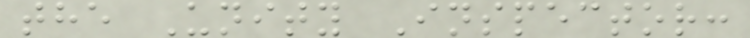the Unity Inspector:
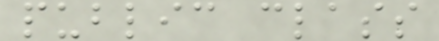public class
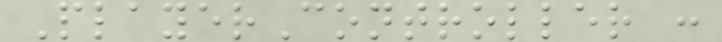PlayerController :
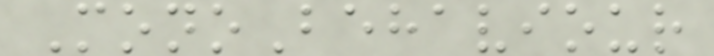MonoBehaviour
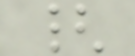{
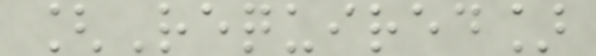[Required]
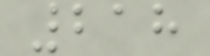218
